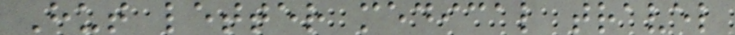Hut letter medical travel
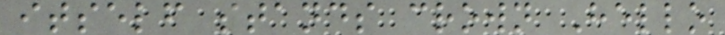itself stands crown Hello
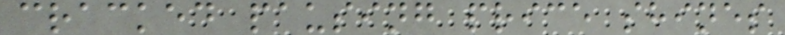cracked pausing price shines
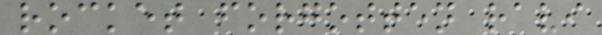rocket forgotten ravi
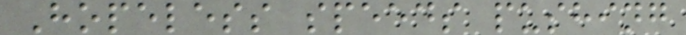Hopeless speeds pushing
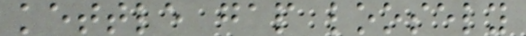kettle gap loosely
